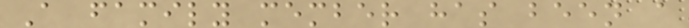A family member has been a
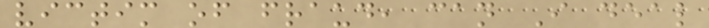victim of fraud, can I deal
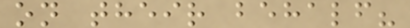on their behalf?
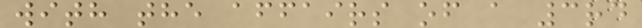with the affairs of a 3rd
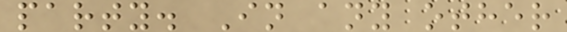party. In any other
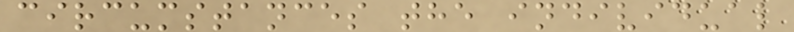circumstances the individual
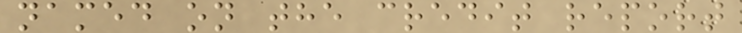named on the credit report
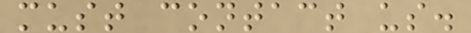must contact us.
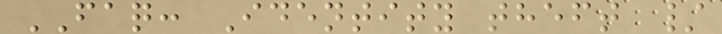FAQ: Identity theft /
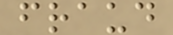fraud
